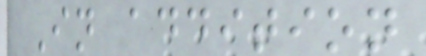In addition
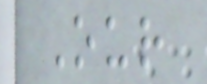Our
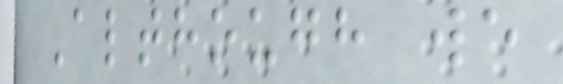Although we
